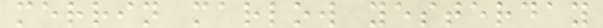merrin marlow yesterday
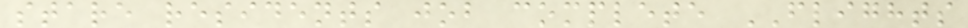stare residents job complete FLIGHTS
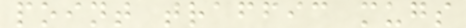point traffic mugs
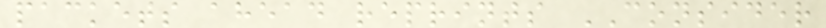packets ahead reprints CONSIDER
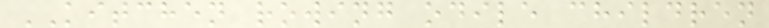KITCHEN rowing odile children
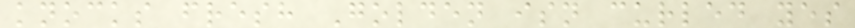knocks fresh Golden isn curled yes
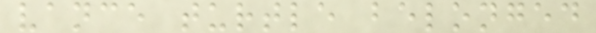vance turtle belonged
